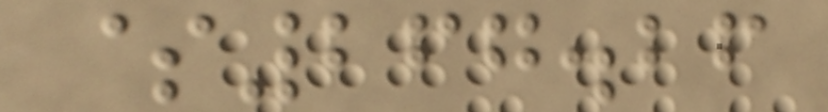$267.26
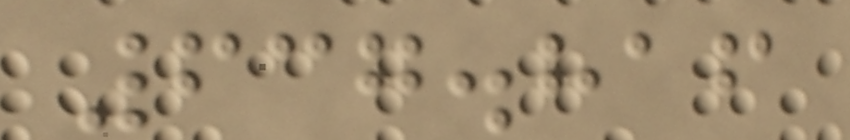637.816
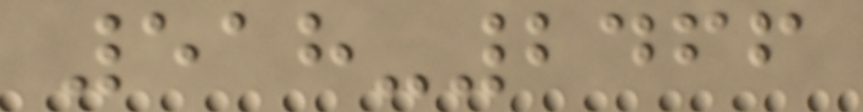518-2466
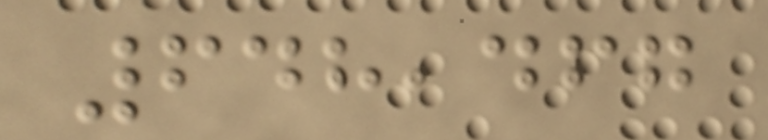648,467
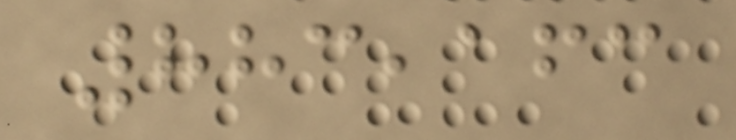883,163
